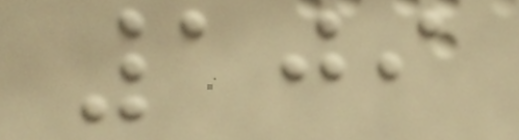109
